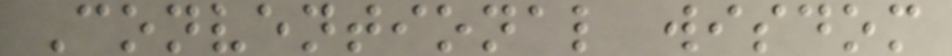Conventional wisdom
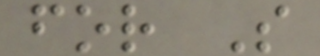for S
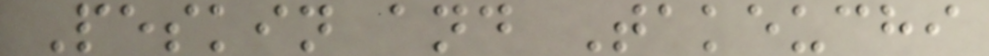Peskin and Takeuchi
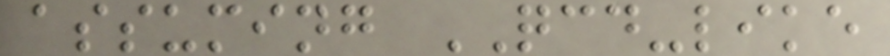assuming QCD-like
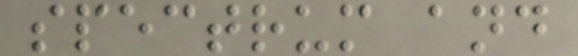spectrum and
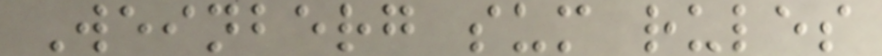Weinberg sum rules
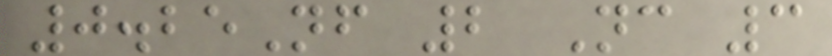0.25Nf 2 Nc 3
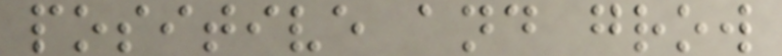positive and grow
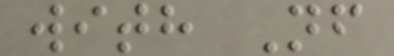with Nf
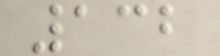132
